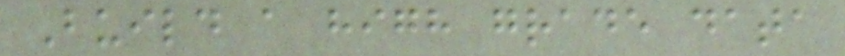Build a high grade data
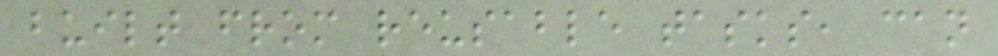built from reusable tasks, can
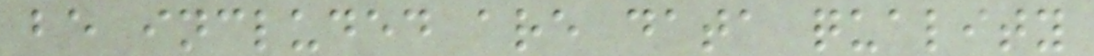be included are data quality
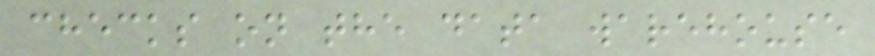checks on the data warehouse
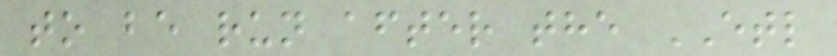to be run after the ETL
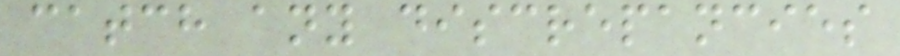catch any discrepancies
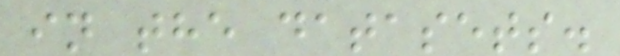in the datasets.
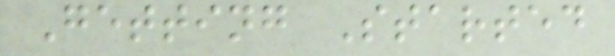Getting Started
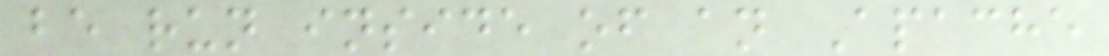be run inside of an Apache
